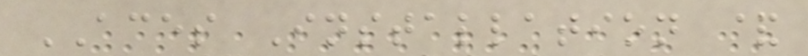ACES Installation &
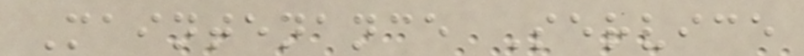Maintenance Service
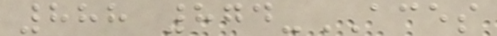888 874-ACES
